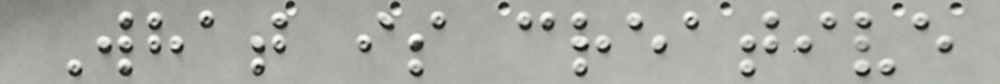What is creative
